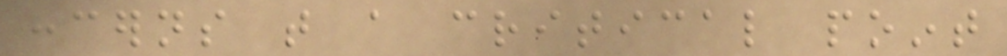concerns that a critical point
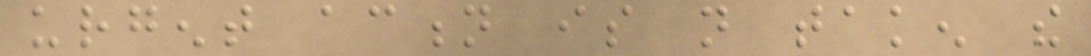urgent action is not taken the
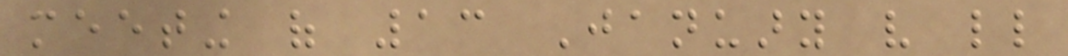meeting of 13 January very little
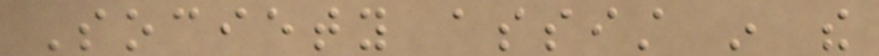Society assist in the
